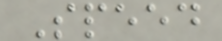Speed
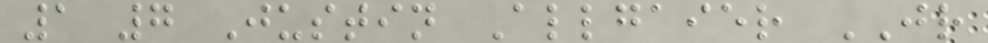1 7 Justin Allgaier JR
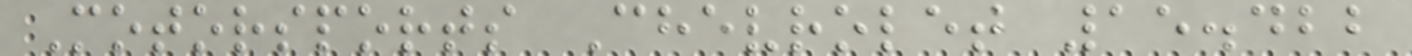Motorsports Chevrolet 15.422
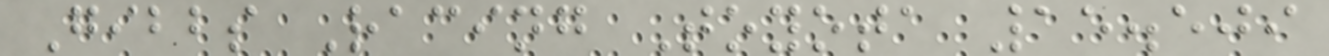Gibbs Racing Toyota 15.509
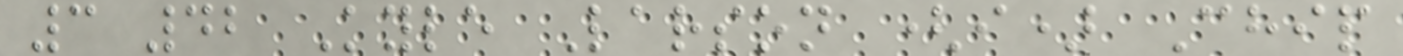3 42 Kyle Larson (i) Chip
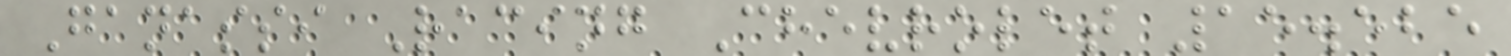Ganassi Racing Chevrolet 15.525
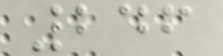246
